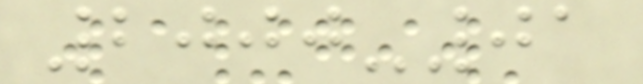2000-01
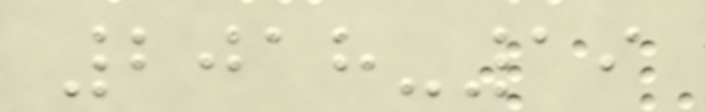2018-19
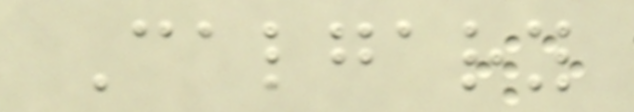Calgary
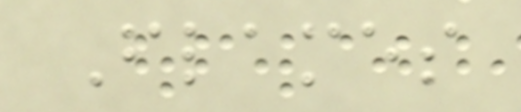Flames
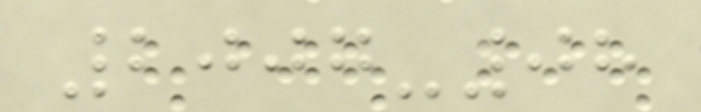2007-08
